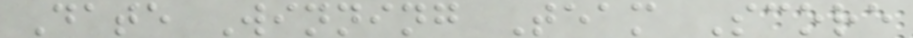Date Winning Team Score
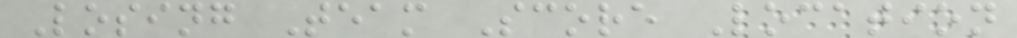Losing Team Score Location
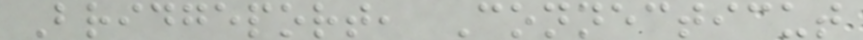Bridgeport, Connecticut
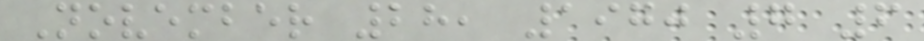November 28, 1970 7 6
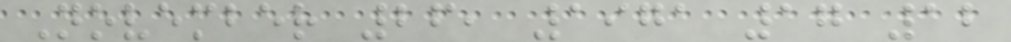November 26, 1971 17 12
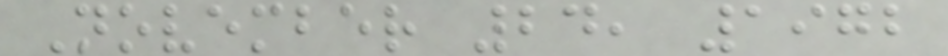November 24, 1972
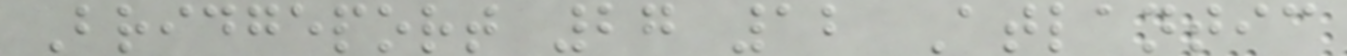Bridgeport 27 12 Atlantic
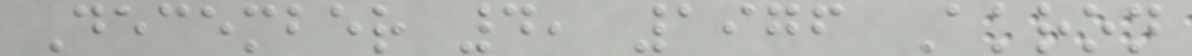December 4, 1976 Akron
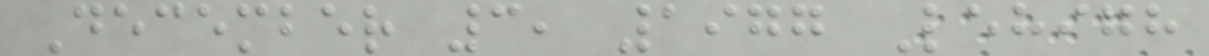December 3, 1977 Lehigh
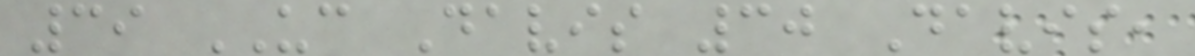39 UC Davis 30 Davis,
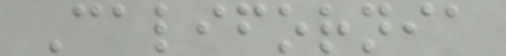California
